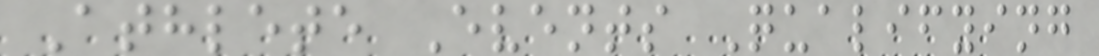Athlete Events Qualifying
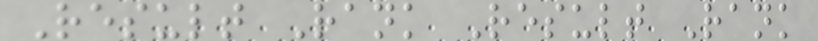Result Rank Result Rank
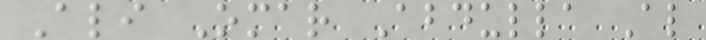Ali Omar Abdulla Al
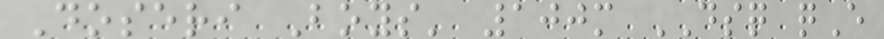Doseri Boys' 100m DSQ qE
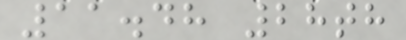11.48 28th
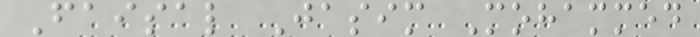Faisal Jasim Mohammed
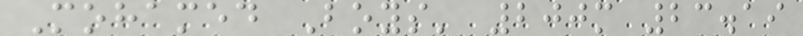Mohamed Boys' 200m 23.19
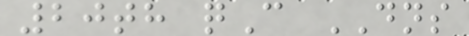20th qC DNS
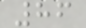86
